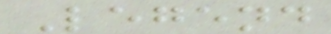Legend
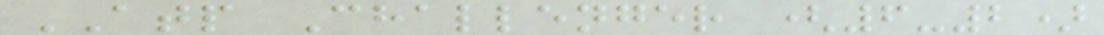ATP Challenger (6-2)
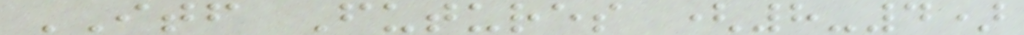ITF Futures (8-4)
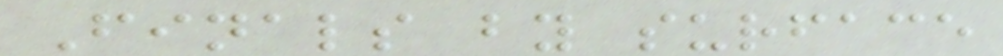Finals by surface
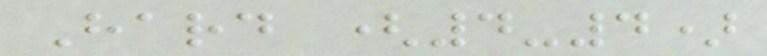Hard (4-4)
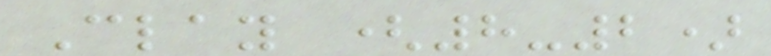Clay (8-2)
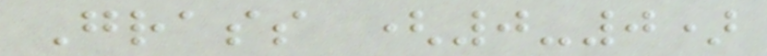Grass (0-0)
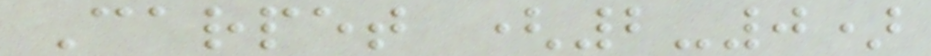Carpet (2-0)
